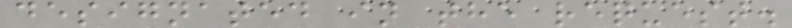designated in the request.
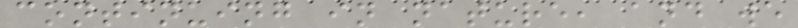continuing in nature, and we
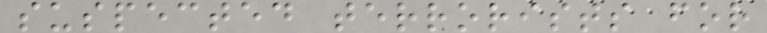suspected terrorists for
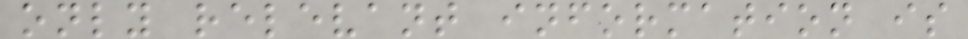only relevant information is
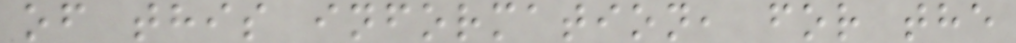of this information, for the
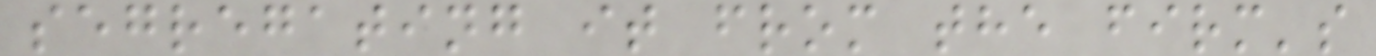segregating it from the firm's
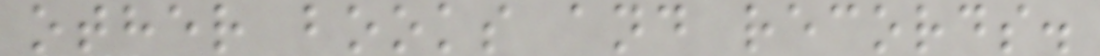other books and records.
